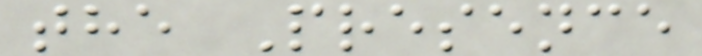the Presence
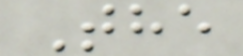The
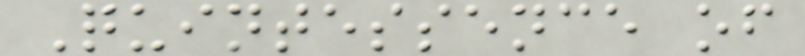Quintessence of
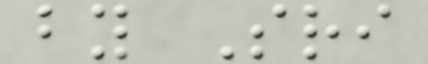by Sri
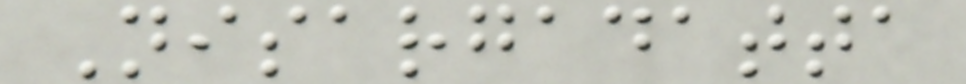Nisargadatta
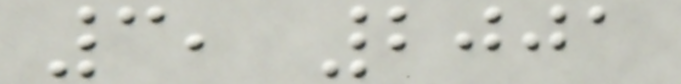3, 2001
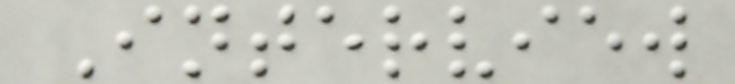Interview
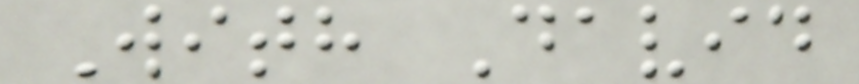With David
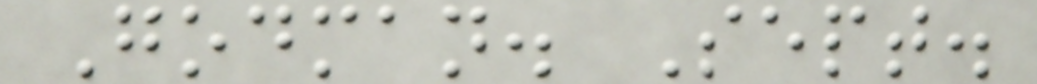Godman. Sept.
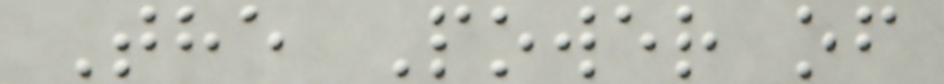The Power of
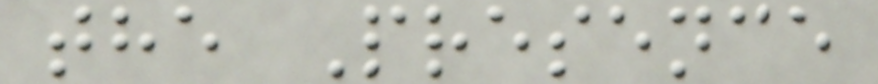the Presence
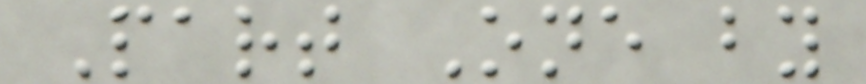Part One by
